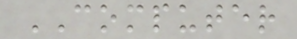COMPUTER
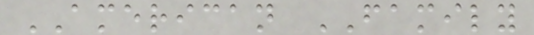AMERICAN FAMILY
